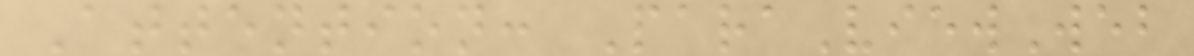Attention: ParaViewWeb
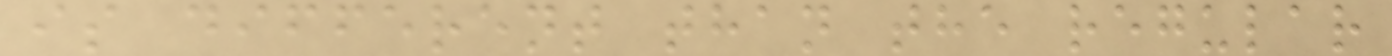is different than the regular
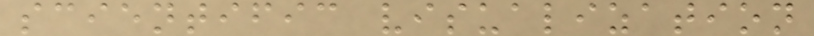scientific visualization
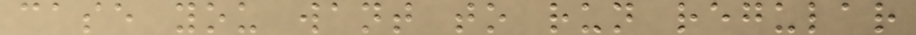case you want to run regular
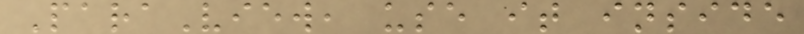ParaView, use it inside
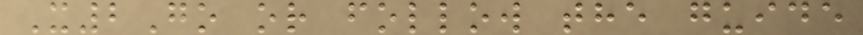X2Go or follow the guide
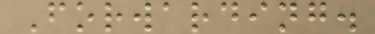Forwarding.
